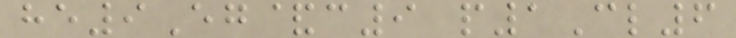he9Eg&c9 p1Cl6
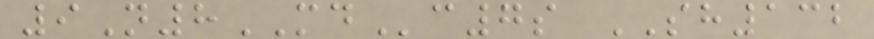9N8MDc7s SH132
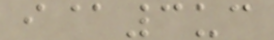i@3uc
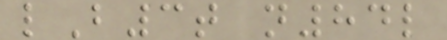lB3t n84l
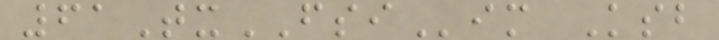61TxFSIim Ksb
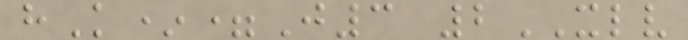hK*=J3 2XLV
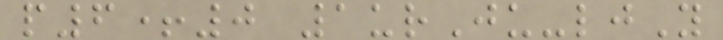p6+0 1urJu-ljY
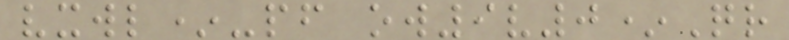vxwl*-pf ow9v0*Qr
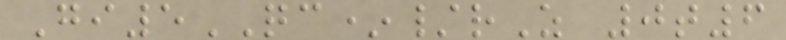Gi5QC*/rZ 0t6
